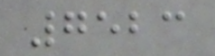7523
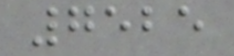7525
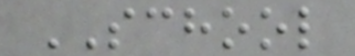SCHOOL
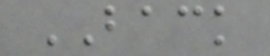BACK
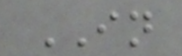IN
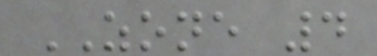ZONE 4
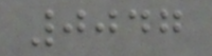0047
